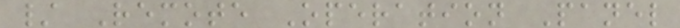/ Remote Operation Panel
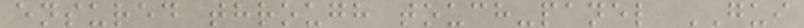ensured through touch-panel GUI
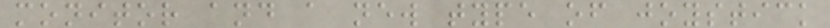monitor and a new type of joystick
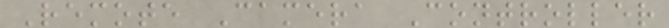Remote Camera Controller
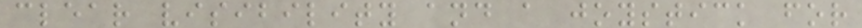clear visibility and a joystick for
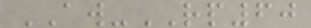AW-RP60
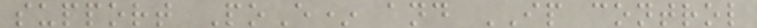support PoE* and IP control
